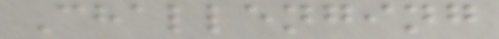Challenging
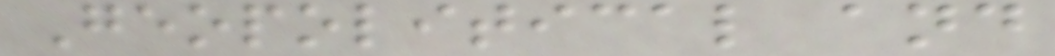Geopolitical and
